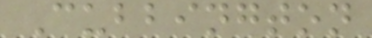Cubbington
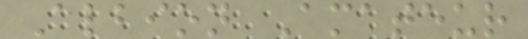Albion Amateur
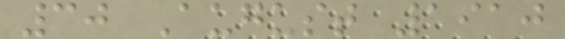30 August 1910
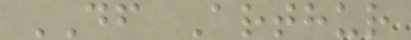DF Arthur
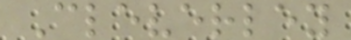Cleverley
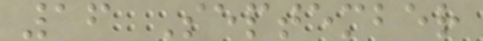16 September
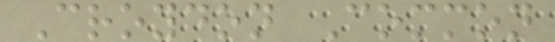Croydon Common
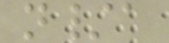n/a
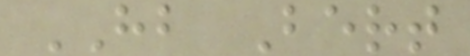HB Bert
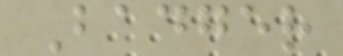Badger
